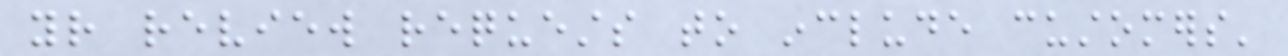your review requests to include customers'
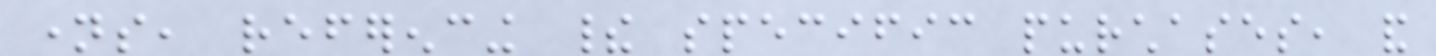names, referencing their specific purchases, and
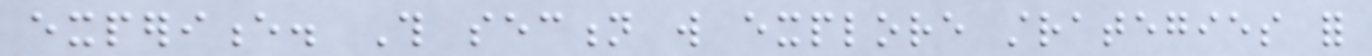experience. This section will explore strategies for
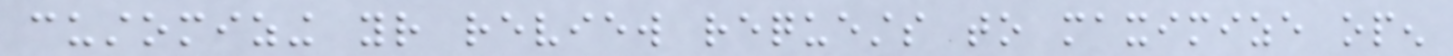customizing your review requests to maximize open
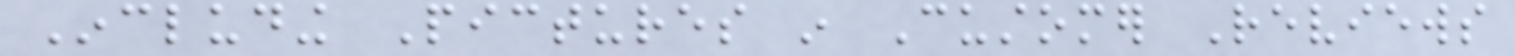Including Pictures in Customer Reviews
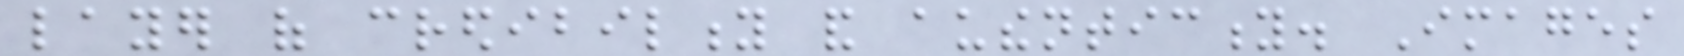layer of credibility and authenticity. Images
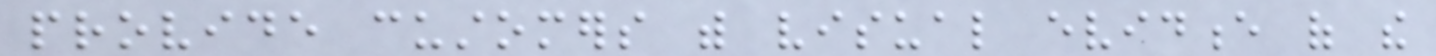provide customers with visual evidence of the
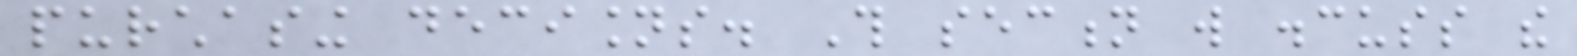purchasing decisions. This section will discuss the
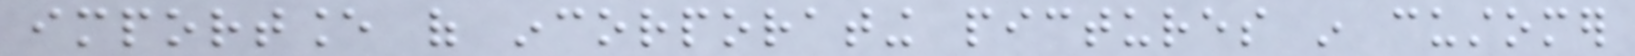importance of incorporating pictures in customer
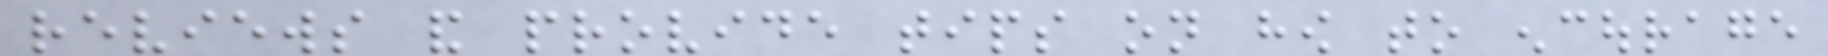reviews and provide tips on how to encourage
